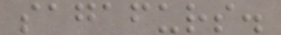sagafurs.
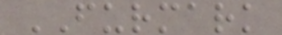FURMARK
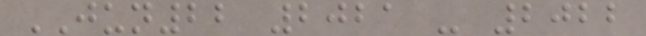JUN22 2021 - 2022
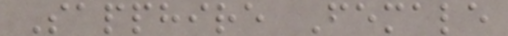Sapphire Female
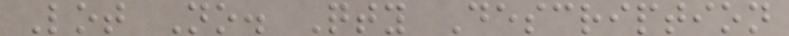Lot No. Qty Description
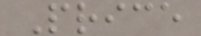Price
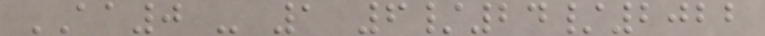AA0 - 1 6/24/2022
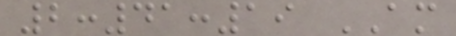2:41:19 AM
